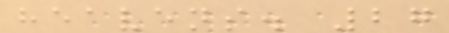heavens. 27
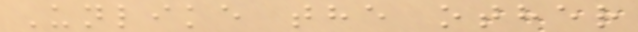Unlike the other
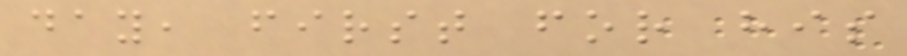day, first for his
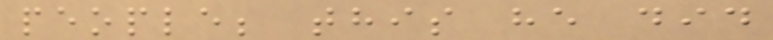people; this he did
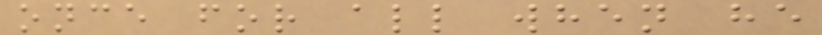once for all when he
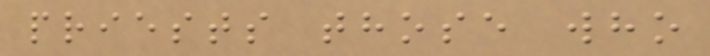priests those who
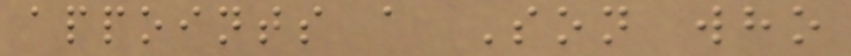appoints a Son who
